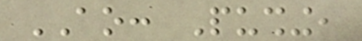AO: Pushing,
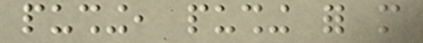pushing, pushing for more
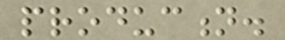production.
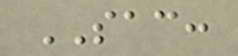SAC:
